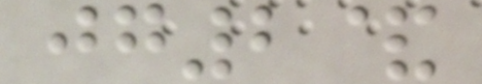jg2&
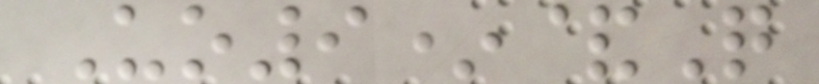Uo9*&Q
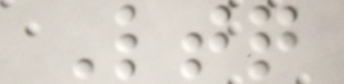Ltq
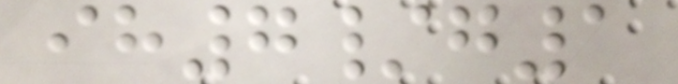ih7/g1
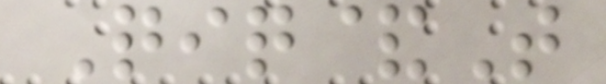Qiq&T
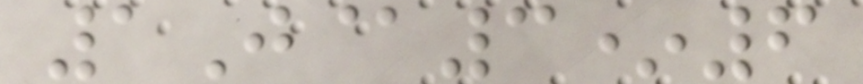1J@3*6
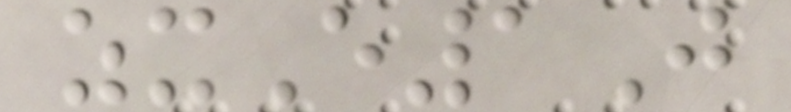zxE1J
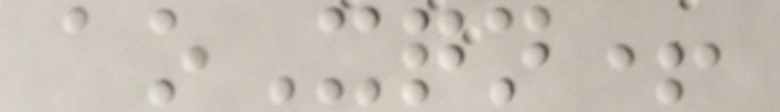aoXqn+
